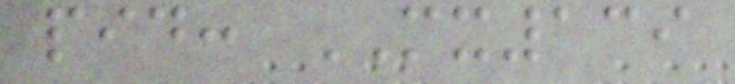pid: MX139
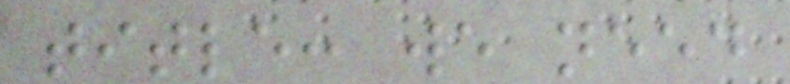title: we need
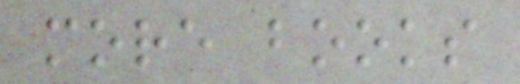more books
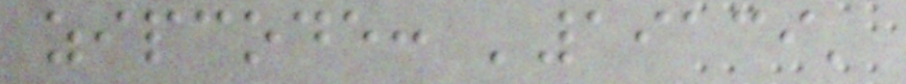zipcode: '19139'
